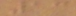13
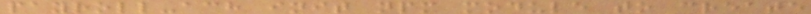payroll-ach init npm module to create
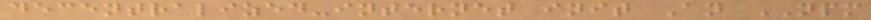decentralized-internet init An NPM
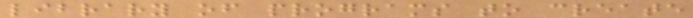library of programs to create
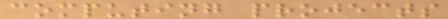computing projects
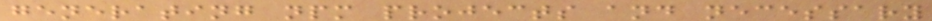generating npm projects and necessary
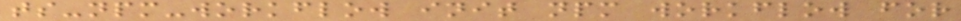ts-npm-workflow init npm workflow for
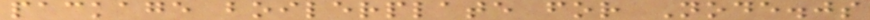package boilerplate for Node.js
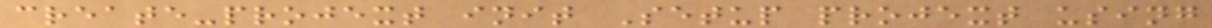create-projext init Setup projext using
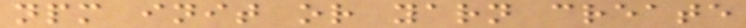npm init or yarn create
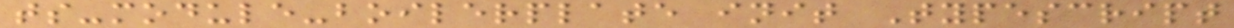ts-module-boilerplate init Typescript
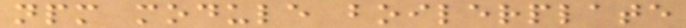npm module boilerplate
